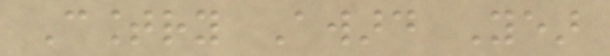Country Award Year
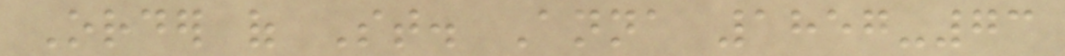Order of St. Anna 1857-73
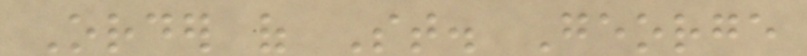Order of St. George
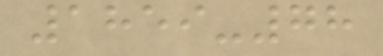1859-78
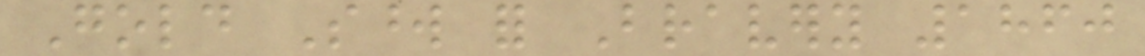Gold Sword for Bravery 1860
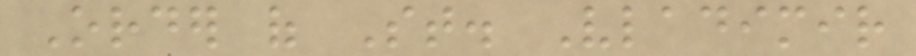Order of St. Vladimir
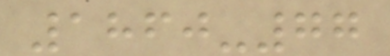1860-77
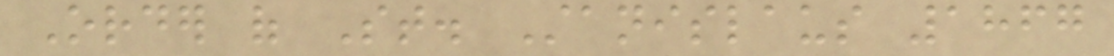Order of St. Stanislaus 1867
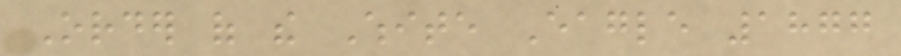Order of the White Eagle 1877
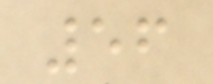56
